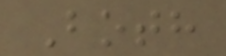Both
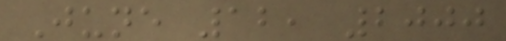June 12, 2000
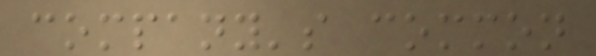company's common
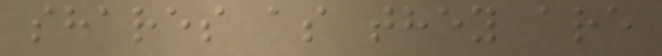shares as they are
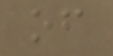of
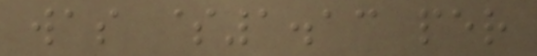was $1.13 per
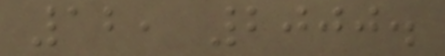12, 2000.
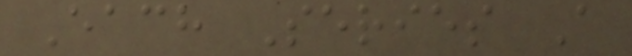Each Series A
